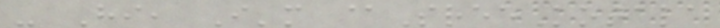- Hi, I'm @SreeKotala
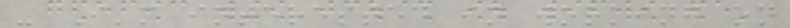- I'm interested in working on
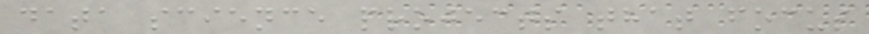data science projects that focus
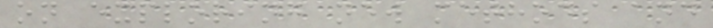on exploring new methods and
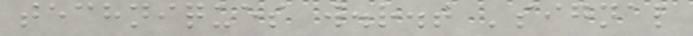techniques w.r.t 'signal
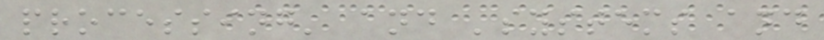processing' and 'systems and
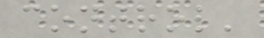control'
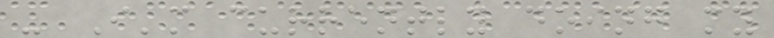- I'm currently doing my
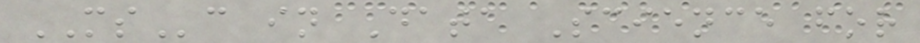MSc in Data Science for
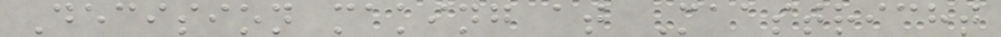Decision making at Maastricht
